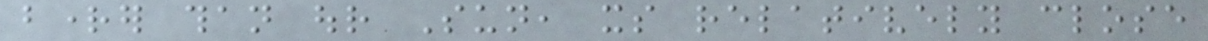brighter than our Sun, its relatively close
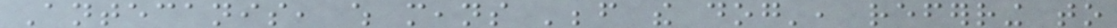Antecanis, which means 'before the dog', referring to
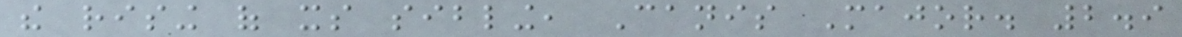the rising of its sibling, Canis Major. 2.9
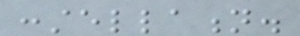constellation.
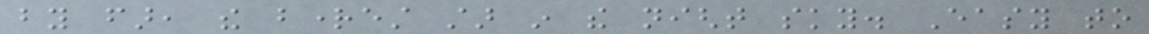by far, the brightest star in the night sky. Easy to
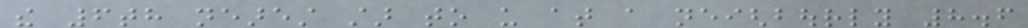the 6th nearest star to us at a neighbourly 8.6
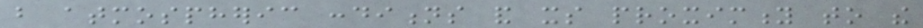but atmospheric conditions and its proximity to the
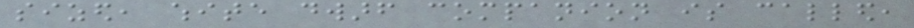sized, white dwarf companion is called,
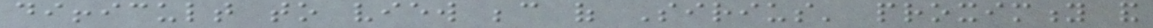difficult to view because of Sirius' proximity and
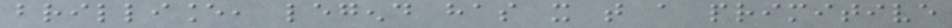brilliance, legend has it that a primitive
